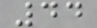44
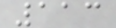113
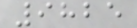9825
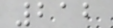212
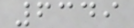6349
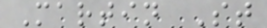Martin St
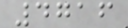4716
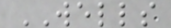WELLS
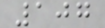107
